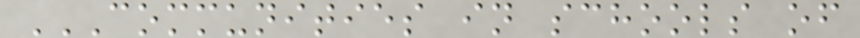COMMUNITIES IN SCHOOLS OF
